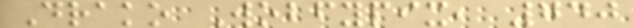Drako Wobfypix, 740
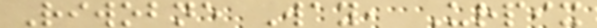Riwobne Way, Urpix
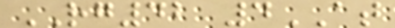RG42 4AT
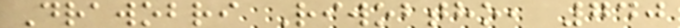Drawobri Riwobtho, 740
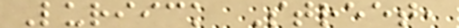Luriick Street,
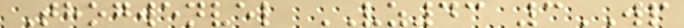Thogwenvel VZ43 3WP
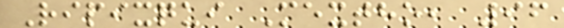Ripixqui Mextho, 96
